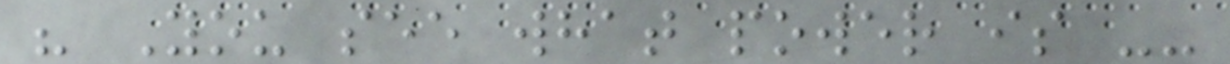" You see what power is --
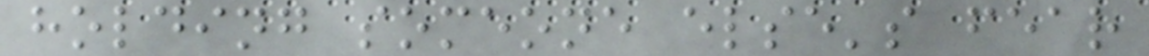holding someone else's fear
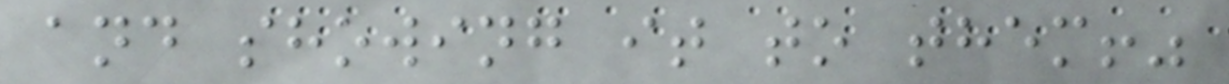and showing it to them!"
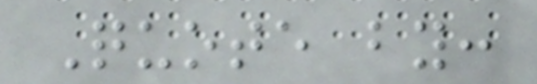Quote by:
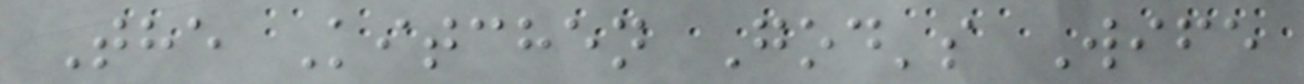The Kitchen God's Wife
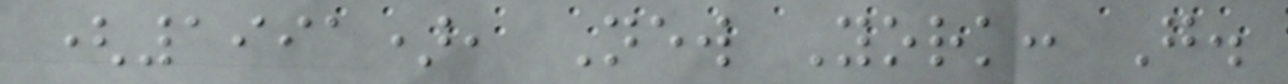(1991), New York: G.
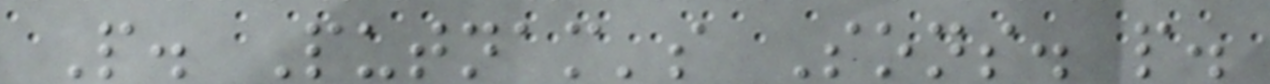P. Putnam's Sons. p.
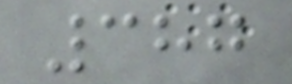387
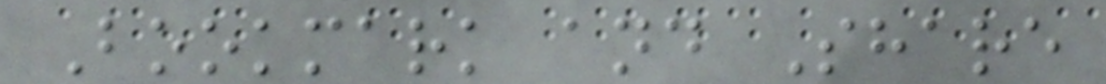Bookmark and Share
